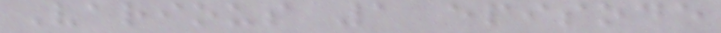Various 1 episode
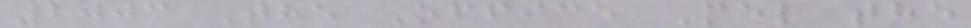2003 The Office Mel the
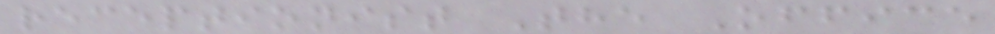receptionist The Office
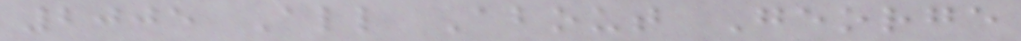2005 All About George
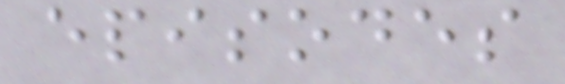episodes
